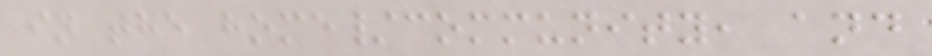in the home/community, and
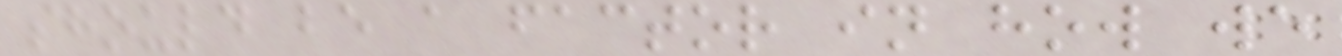should be a factor in how we
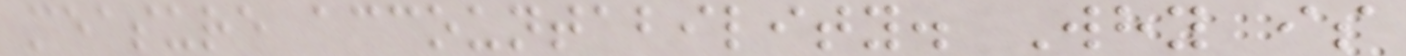measure accountability. Why is
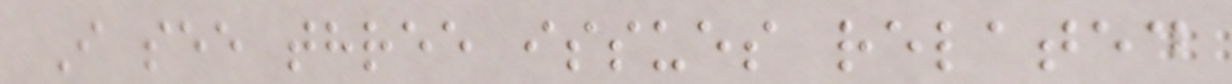I see three issues related
